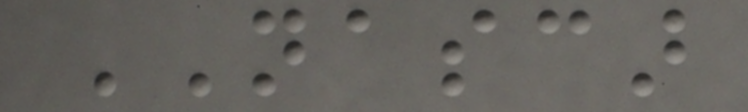NASCAR
